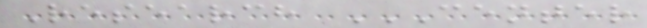Research CENTER
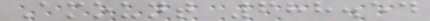Amount 688.54
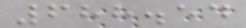688.54
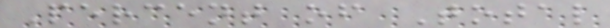Percent of Total
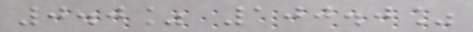0.0% 100.0%
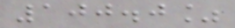100.0%
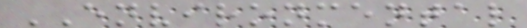ENVIRONMENTAL
